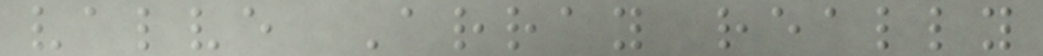valve Array really
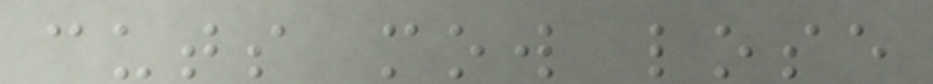cuts mow lose
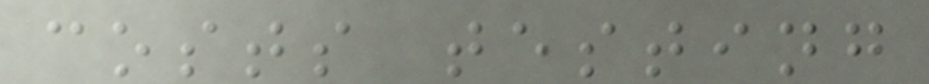costs testing
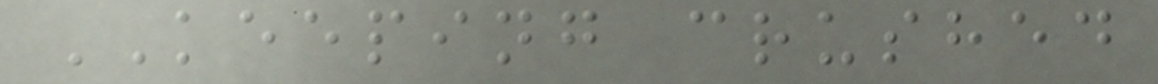KEEPING crushed
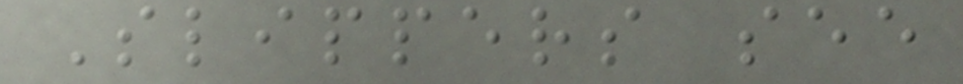Slippers see
